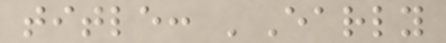title: 'Early
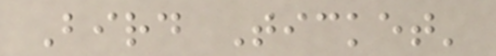Bird Ticket'
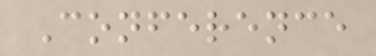Conference
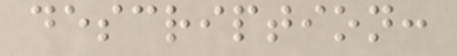description:
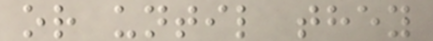or until they
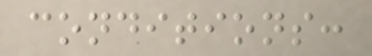conditions:
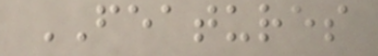FEATURES
